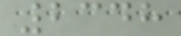2348
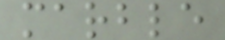marble
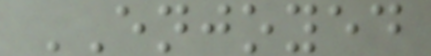ENJOYED
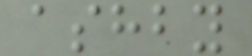ashby
